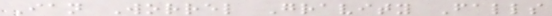Ian Worrel Gravity Falls
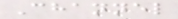Channel
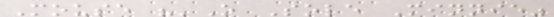Mouse "'O Sole Minnie"
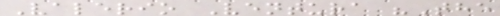Valerio Ventura "The
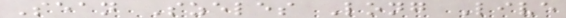Sean Szeles Long Live
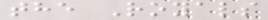the Royals
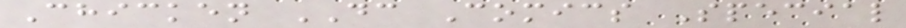Chicken DC Comics Special
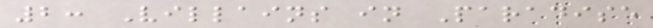2: Villains in Paradise
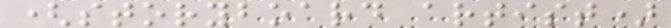(storyboard artist)
